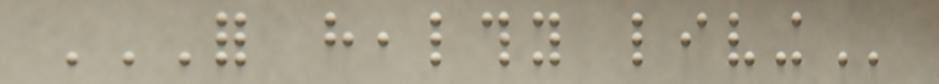FOR HEALTHY LIVING
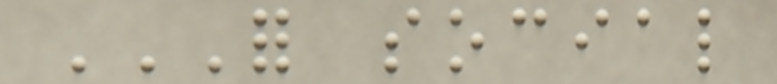FOR SOCIAL
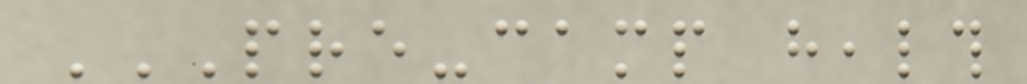PRE-CAMP HEALTH
